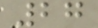27
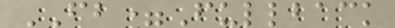FB=Fullback
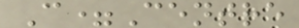C=Centre
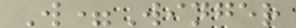W=Winger
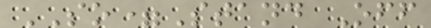SO=Stand Off
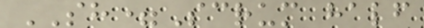SH=Scrum half
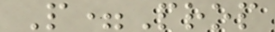P=Prop
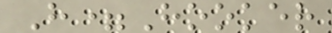H=Hooker
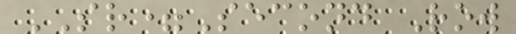SR=Second Row
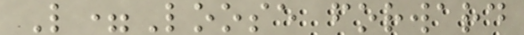L=Loose forward
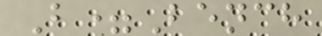B=Bench
